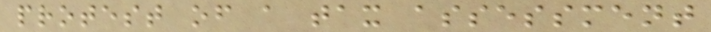protest of a tax assessment
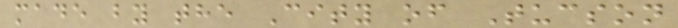made by the City of Tucson
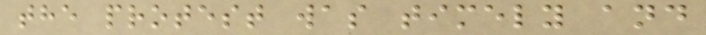the protest was timely and
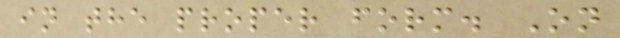in the proper form. On
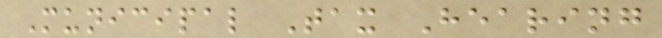Municipal Tax Hearing
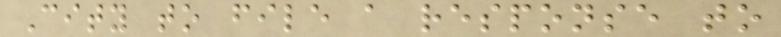City to file a response to
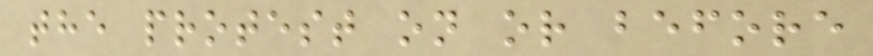the protest on or before
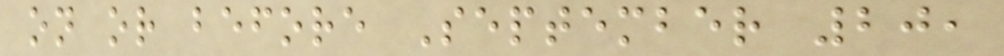on or before September 20,
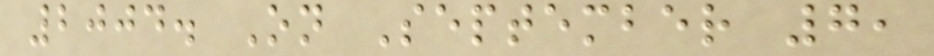2004. On September 7,
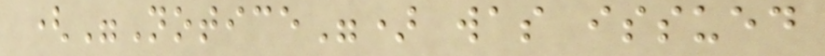("Notice") was issued
